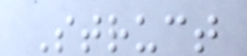Struct
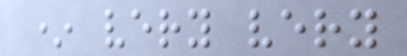* very very
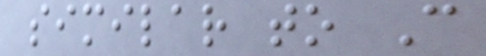similar to C
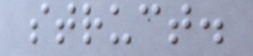struct.
